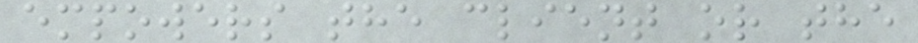empowers the client or the
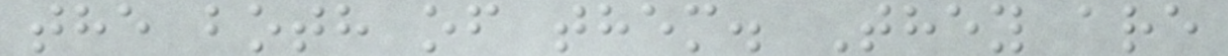the both of them. They are
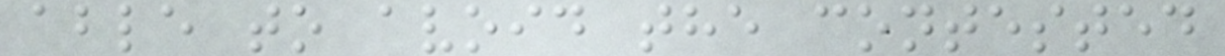able to avoid the contested
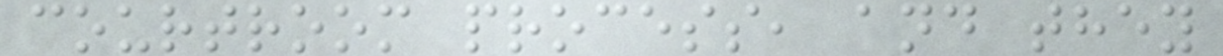courtroom process, and they
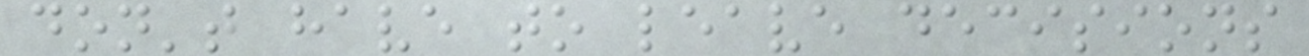don't have to leave decisions
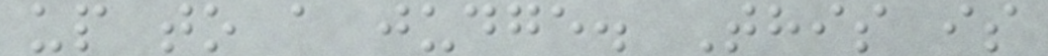up to a judge. This is
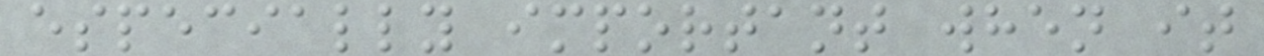especially important when it
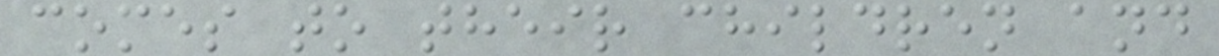comes to their children and
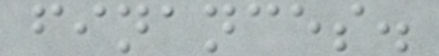finances.
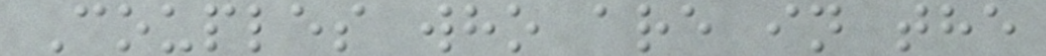Couples who are in the
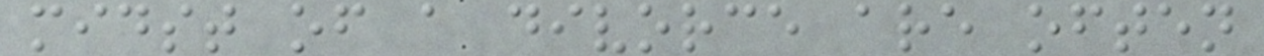midst of a divorce are often
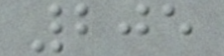205
